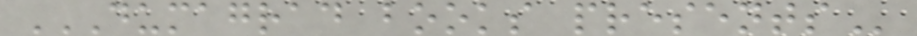DUMAGRAD BOOKS PRESENTS
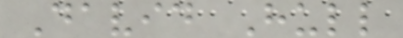David Hull
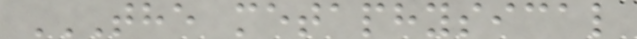THE METAPHYSICAL
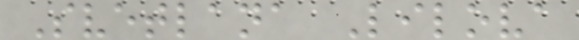Svetlana Lilova
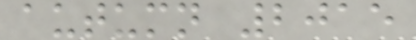autumn 2015
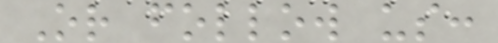Or follow us:
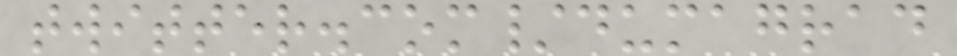twitter.com/dumagrad
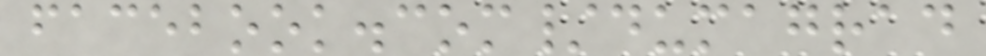facebook.com/dumagrad
